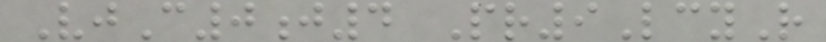VjC0j4 Pr9LcyR
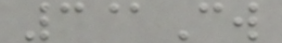3@Cw
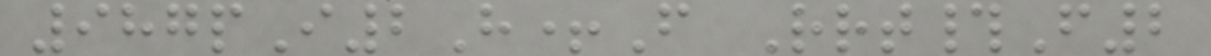987pI2H+F Rrt#F2
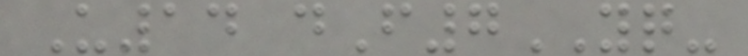U14 dF7YQ-
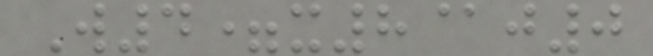W4=x8@j0
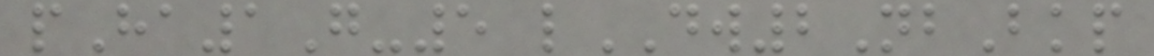pHa1G-5 lDW2NbBkp
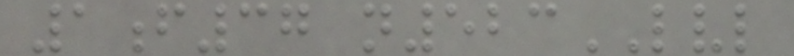1f37 n523LVL
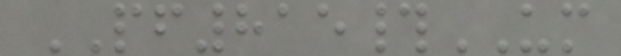PF815#UM
